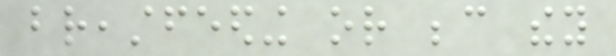breastfeeding or because they
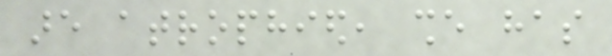are atrophied, she has
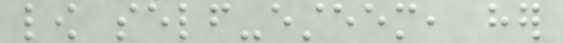low self-esteem, her
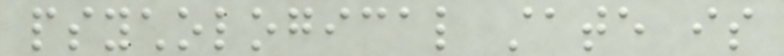psychological state is
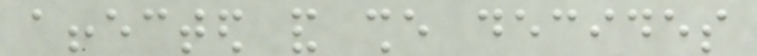affected and she decides
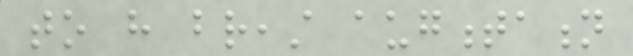to have breast augmentation
